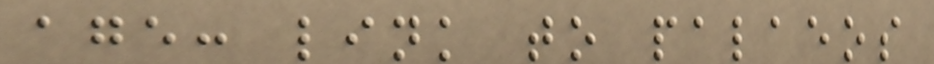age: link to palaeos
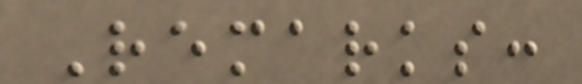Remarks:
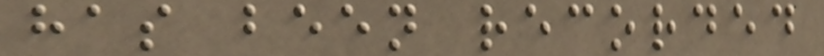has been recorded
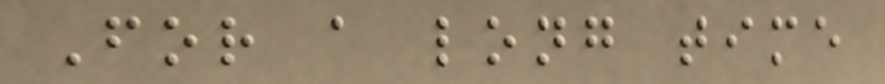For a long time
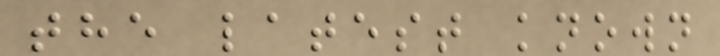the latest known
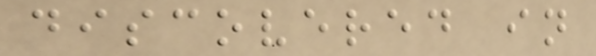discovered in
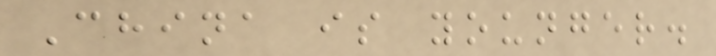China is younger.
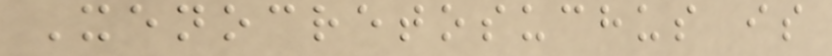Xenocretosuchus is
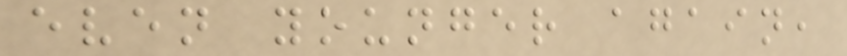even younger again,
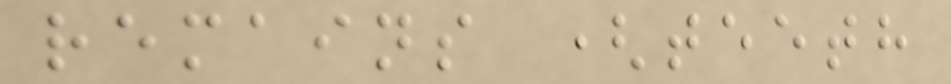remains (teeth
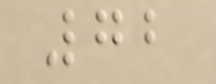72
